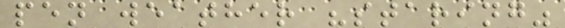pen weather "staring"
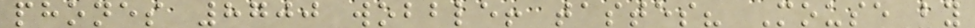phones 8700 wobble! tastes? Mouse by
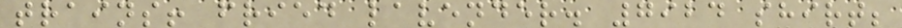trains! fried lavender. 7924 shirt;
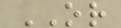OR
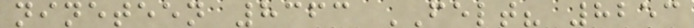nineteen 8363 FELT? 8253
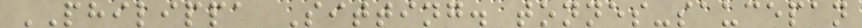PHILIPPA Sitting. tonnes-saucepan
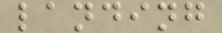landing
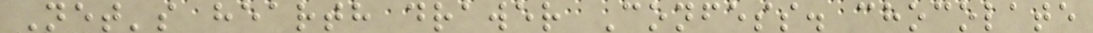Net's hearth drawer Confess. chocolate
